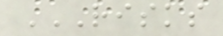RISKS
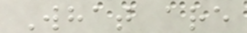What are
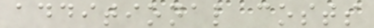additional costs
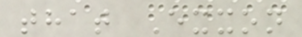that Exxon
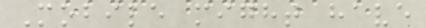Mobile might have
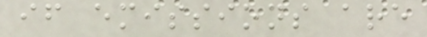if emissions are
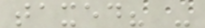taxed? -
